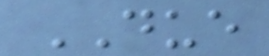DUE
